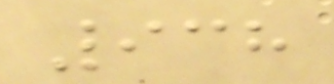938
